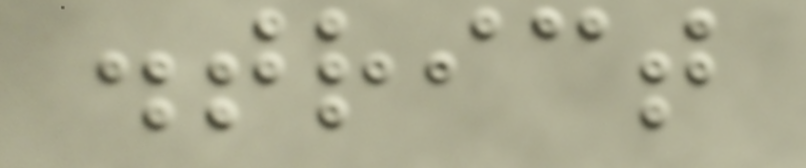district
